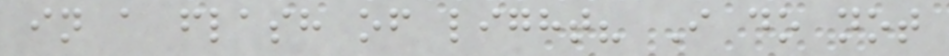in a flash of light? I do not
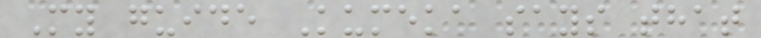My guide Kumeka says that
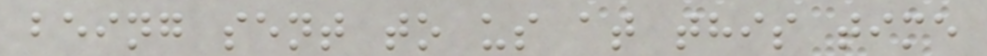being sent to us at this time
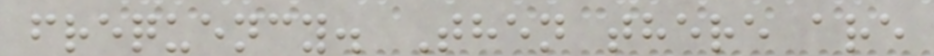frequency. Then there are
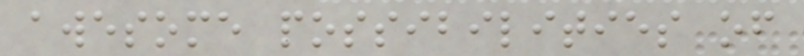awesome possibilities of
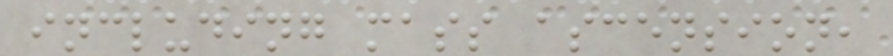including mass ascension,
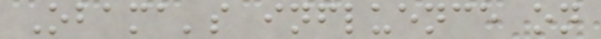Obama's influence on
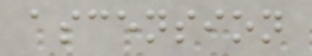ascension
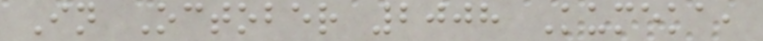In October 2008 Kumeka,
